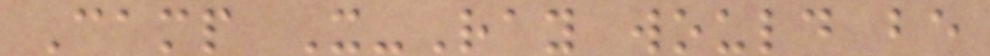Camp X-Ray would be
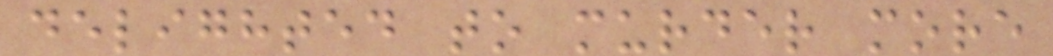delighted to murder more
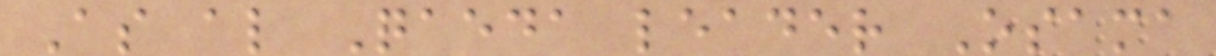As al Qaeda leader Osama
